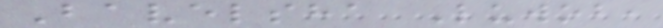Bavelsha Luwob,
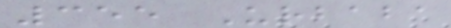355 Urbaba
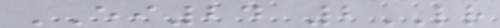EI24 2LR
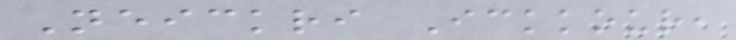Neickri Ickkour,
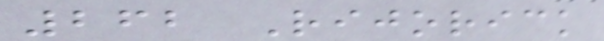262 Rijorick
